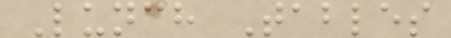Lunch Tables
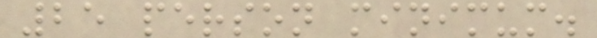25 person minimum.
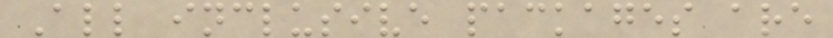All inclusive packages are
